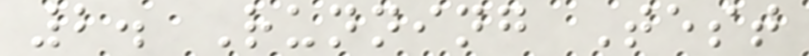2. Running Test
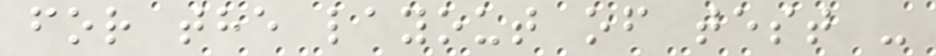for the layout of test -
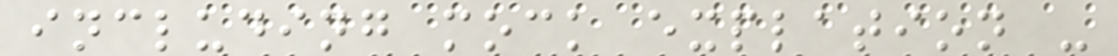including mock explation -
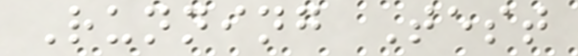Running Test
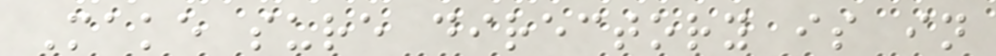Make sure directory is in
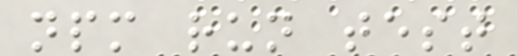npm run test
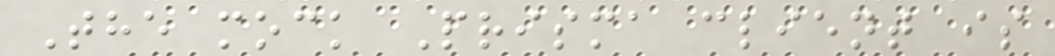The mock Prisma client is
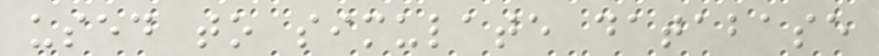used to simulate database
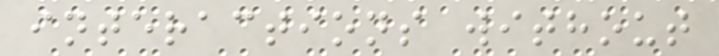interactions without
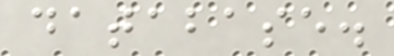database.
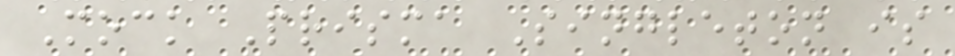Mock Prisma Singleton is
